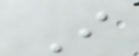I
